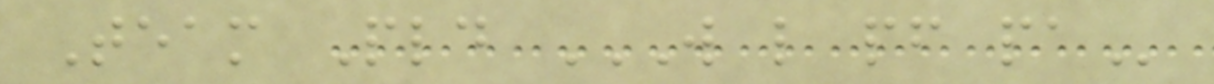Team Pld W L PF PA
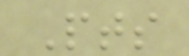Pts
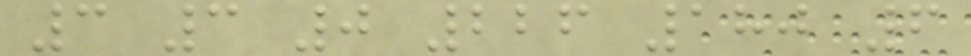3 3 0 226 180 6
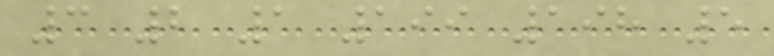3 2 1 199 198 5
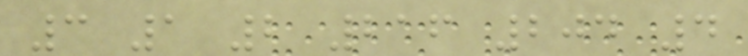3 1 2 216 204 4
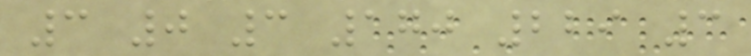3 0 3 170 229 3
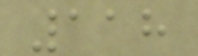118
